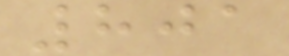801
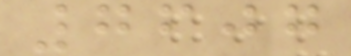7607
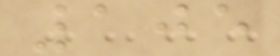105
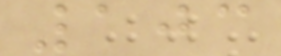103
